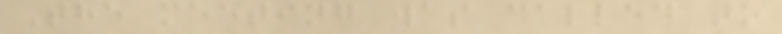The meeting was called to
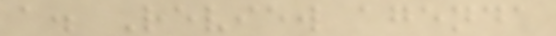a. Review agenda
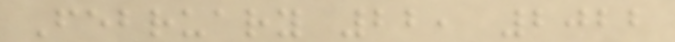February 22, 2022
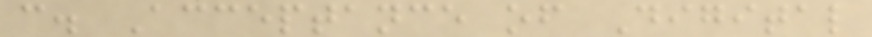c. Acceptance of Digital
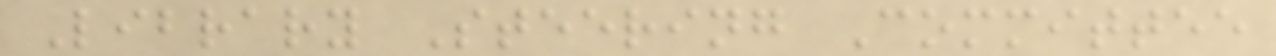Library Steering Committee
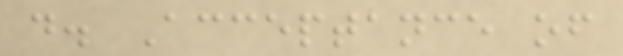d. Acceptance of
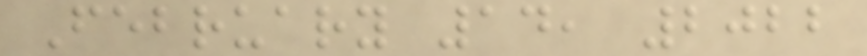February 14, 2022
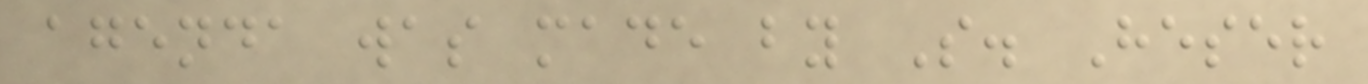agenda was made by S. Heser
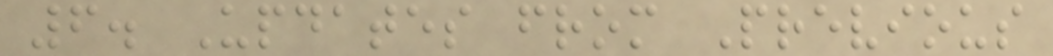6. Updates from Previous
